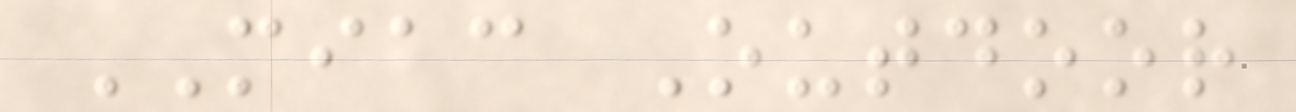MIAC Outdoor
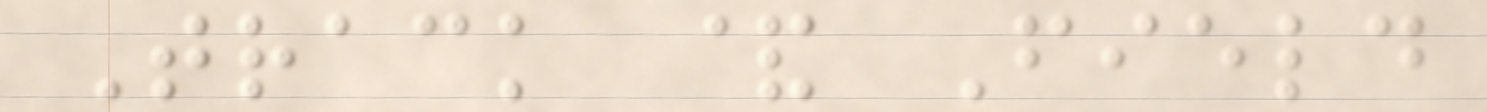Track & Field
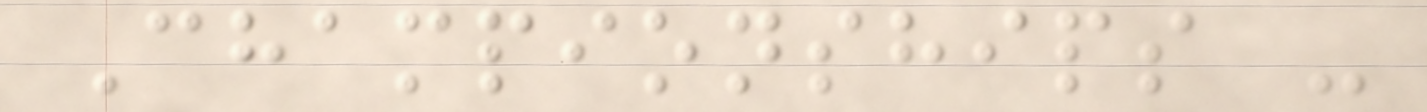Championships -
